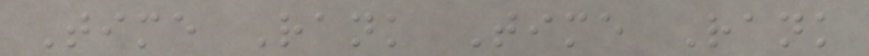Time Rank Time Rank
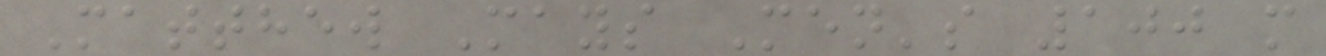Matthew Mays Men's 100 m
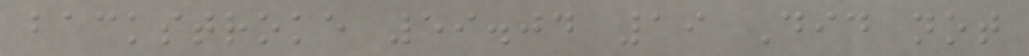backstroke 59.04 19 Did not
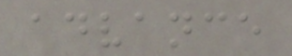advance
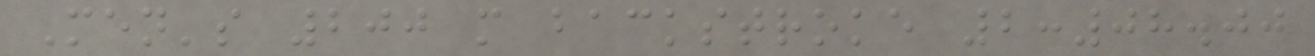Men's 200 m backstroke 2:08.00
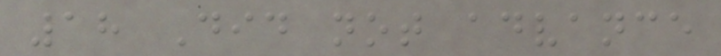18 Did not advance
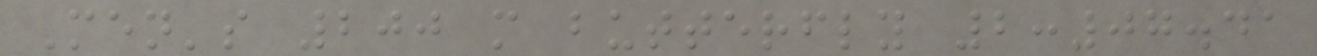Men's 200 m butterfly 2:07.41
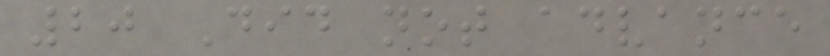20 Did not advance
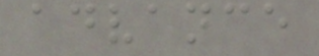advance
